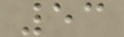53
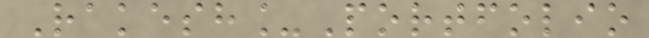Rakesh_Portfolio
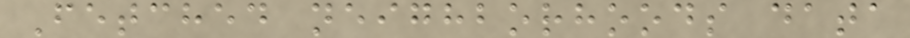Fetched neighborhoods data
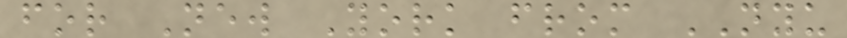for New York from NYU
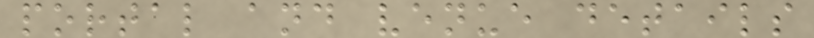portal and venue details
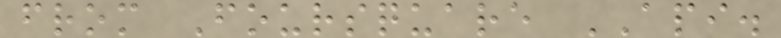from Foursquare API.
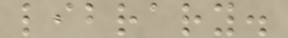library.
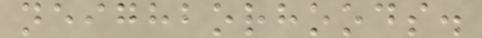neighborhoods.
